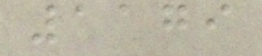1179
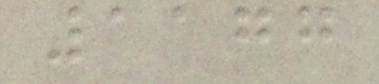1177
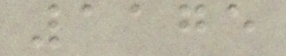1175
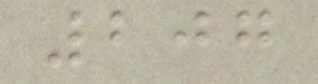207
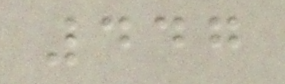447
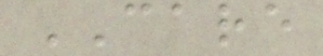CARE
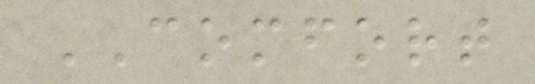COMFORT
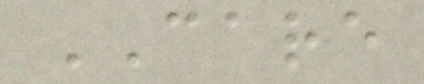CARE
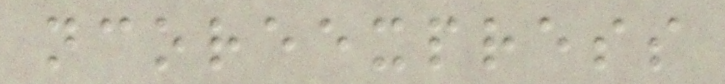ncoreexpress
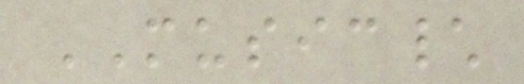MUSIC\
